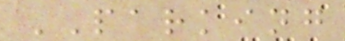PARKING
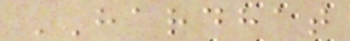HARDHAT
